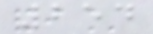254
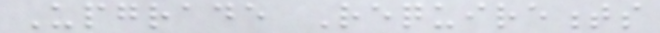Upgrade Requirements
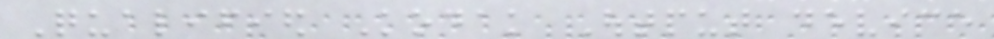Qualified Kodak Output device
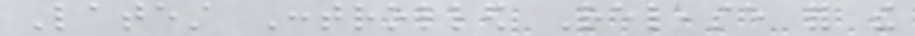Latest Controlled Release for the
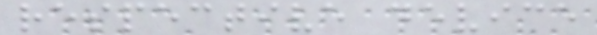respective device
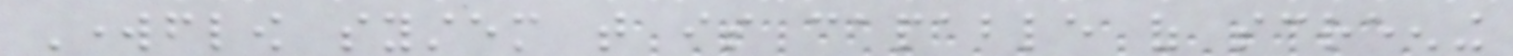Workflow system that is capable of screening
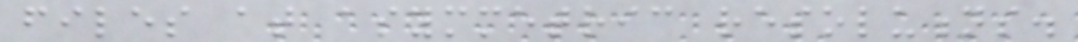files at asymmetric resolutions.
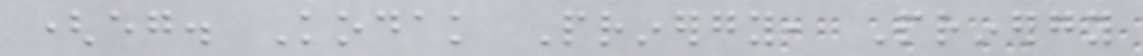(eg. Kodak Prinergy, Prinergy
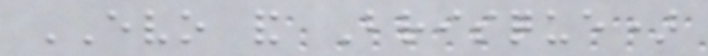EVO and Brisque)
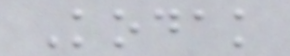Kodak
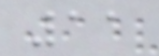11
